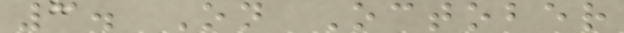3. On October
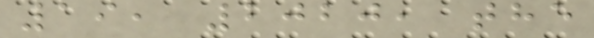19, 2020, the
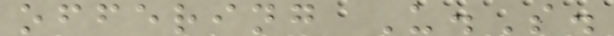offering U.S.
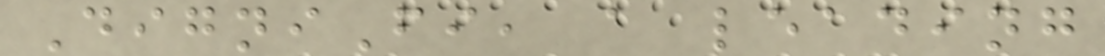DigniFi, a leading
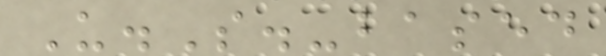U.S.-based
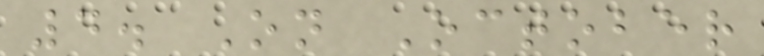4. On October
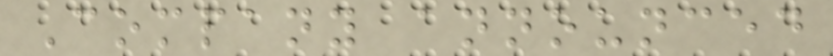Company announced
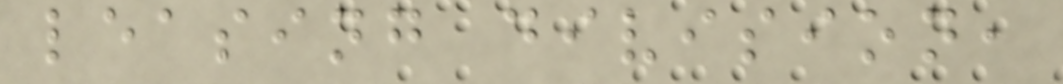leasing division,
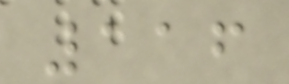116
